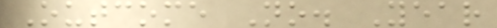Outcome No. Year
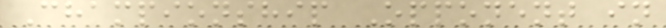Championship Opponent in
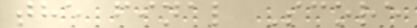the final Score
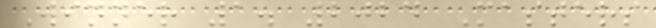Winner 1. 2024 Masters
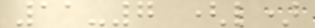11-7 (l)
